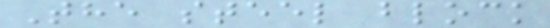The steel block
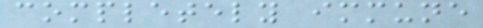completely immune
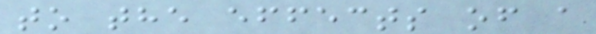to the effects of a
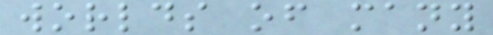worlds of many
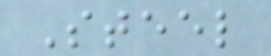Steel
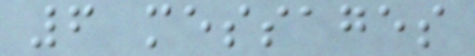6 messages
